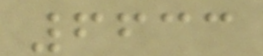6633
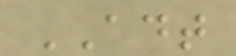ADT
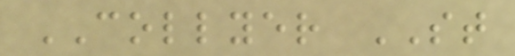COLLYER ST
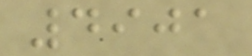4901
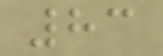83
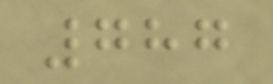787
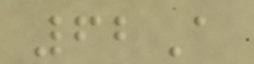62A
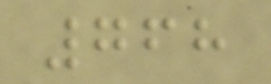768
